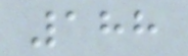188
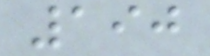190
